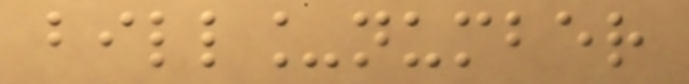bill_number
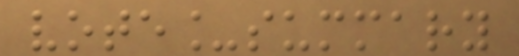vote_summary
